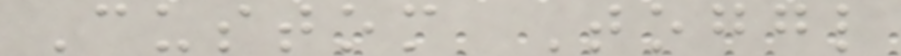Custom Toggl
